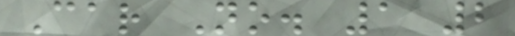Car No. 1 2
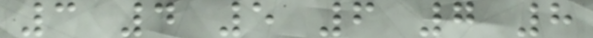3 4 5 6 7 8
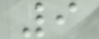9
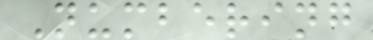Numbering
